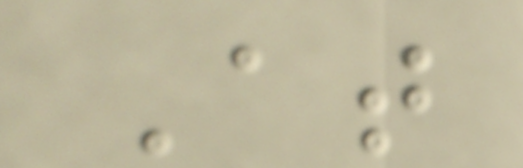At
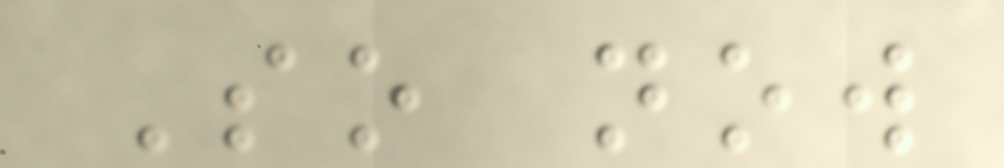So now
